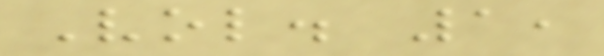Vol. 1,
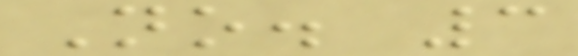No. 3
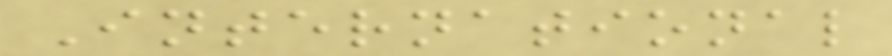International
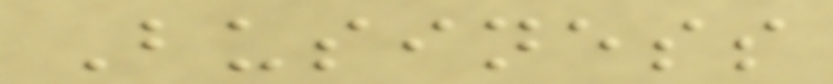Business
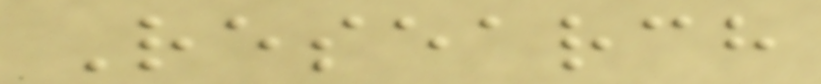Research
